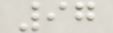97
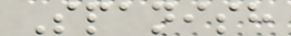Spanish
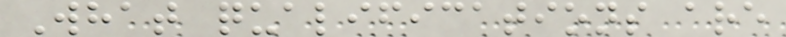What qualifications are
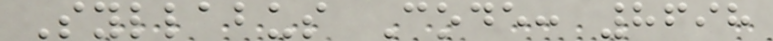Syllabus Code: 8698
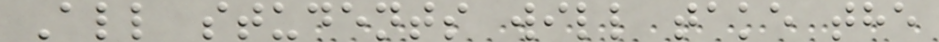All students will take the
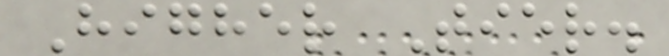Higher Tier.
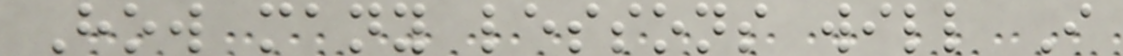How many lessons will I
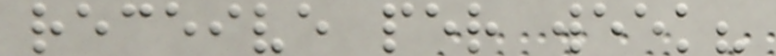receive per week?
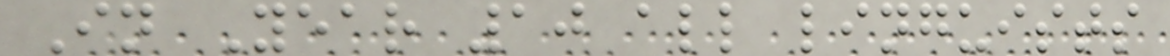In Year 10 all linguists
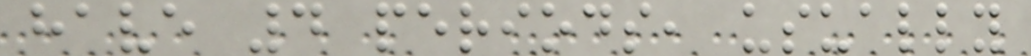have 4 periods, usually
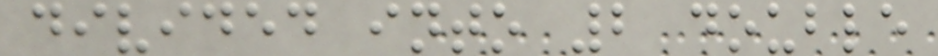divided into 2 double
